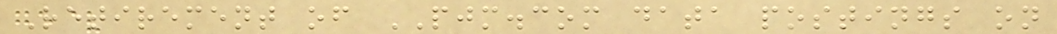Retirement of PJM.com data postings on
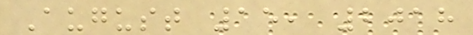August 15, 2018
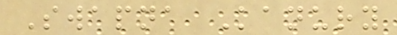Swapna Kanury
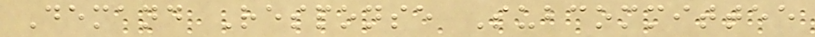Demand Response Subcommittee
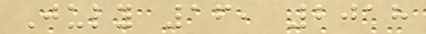July 16, 2018
